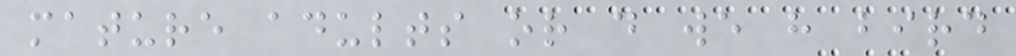mature adults or do we have bird
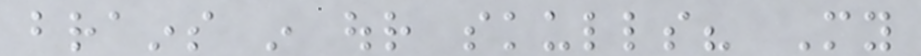brains in our skulls? My
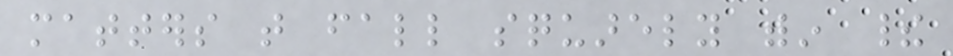matters that fall squarely within their
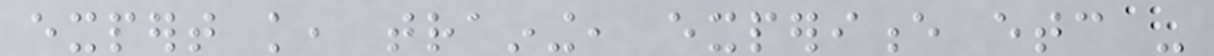expert knowledge, training, experience etc -
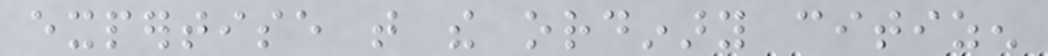expertise that the ordinary citizen
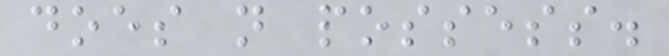does not possess.
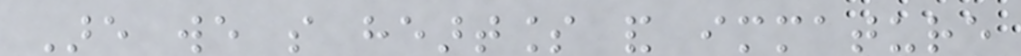Are we so heartless and immature
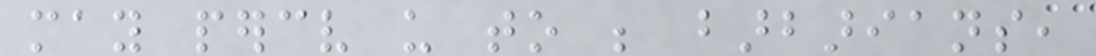may perceive us to be barbarians,
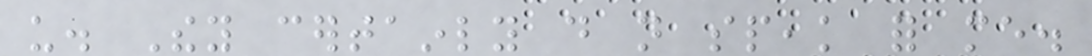us. They certainly do not speak for me.
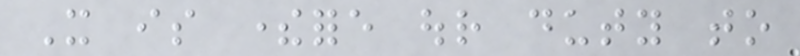It is therefore our duty to
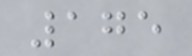175
